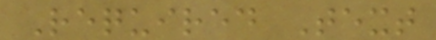Required Text
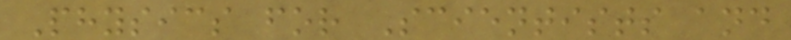Physics for Scientists and
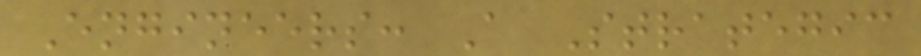Engineers: A Strategic
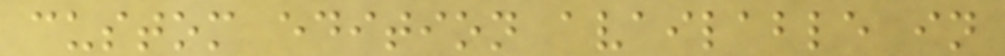custom edition available in
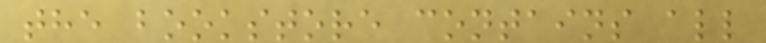the bookstore contains all
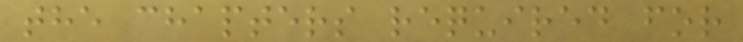the chapters required for
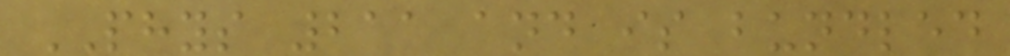PHYS 211 and is bundled
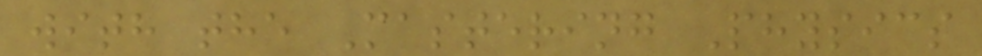with the Mastering Physics
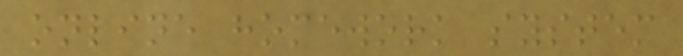online homework system
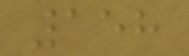158
